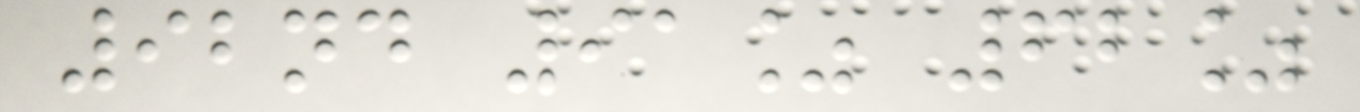92nd 91% 62%
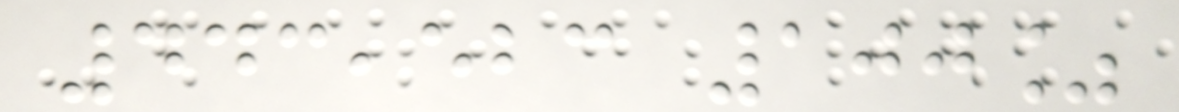443,523 100%
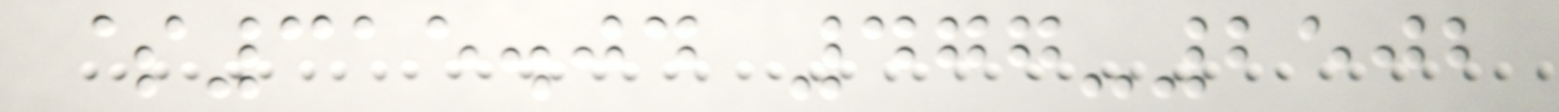$315.04 477-2502
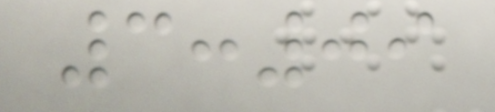3:09
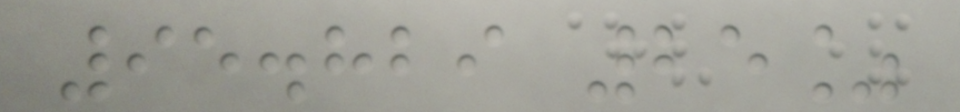95.829 25%
